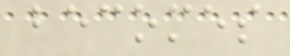becomes
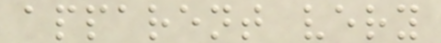apparent very
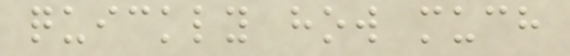quickly how much
